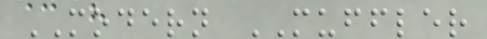MODERN MUFFLER
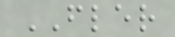FLER
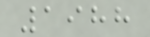1988
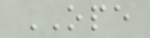OPE
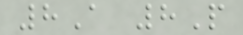8A 8P
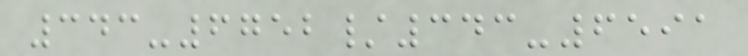343-6752/343-6591
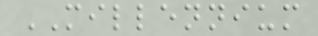MILLENNIUM
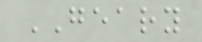GEARY
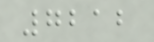7212
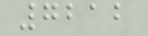7212
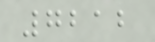7212
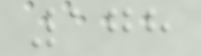178
